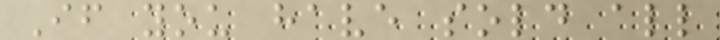If you have sold all
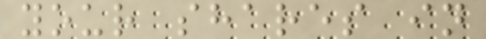your shares in
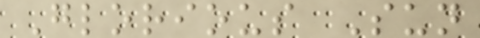Glorious Sun
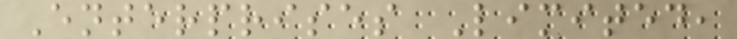Enterprises Limited,
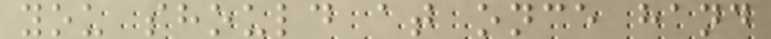you should at once hand
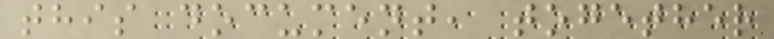this document, together
